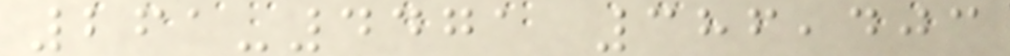261-4471 386,403
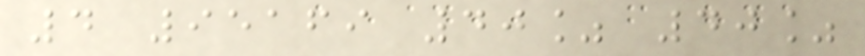4 95169 40% 40%
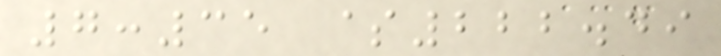7:35 $222.49
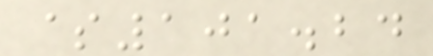$101.24
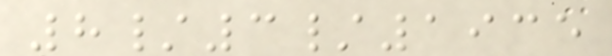8/3/1935
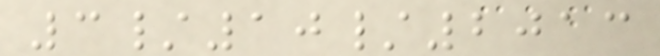3/10/2013
